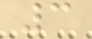3
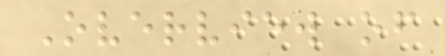Overview of
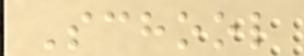School
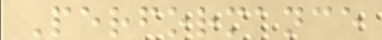Performance
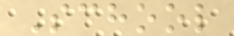School
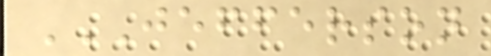JEFFERSON
